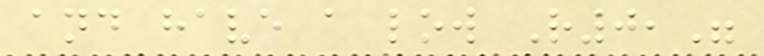and have a low R0,"
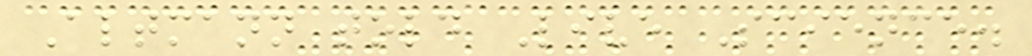Altmann told Live Science.
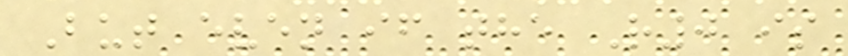But even if the R0 is
